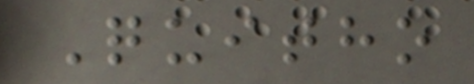Quitho
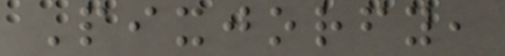Pixjorfy,
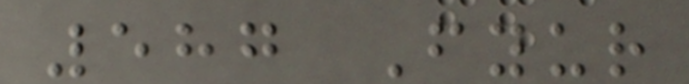587 Fyur
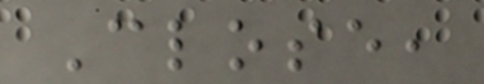Close,
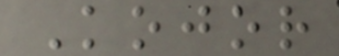Kojor
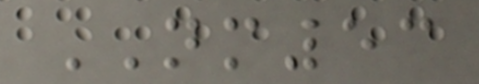NM53
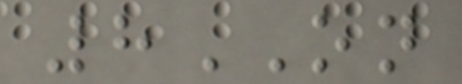8ON
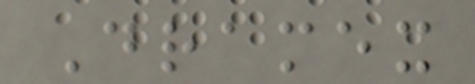Dramex
